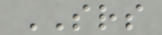SRS
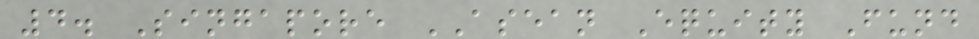4. Singapore ASEAN Equity Fund
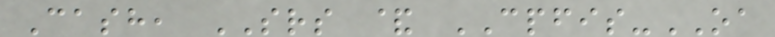Cash, SRS & CPFIS-OA
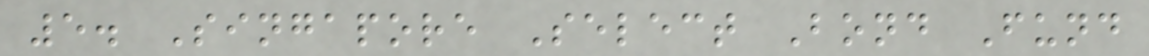5. Singapore Select Bond Fund
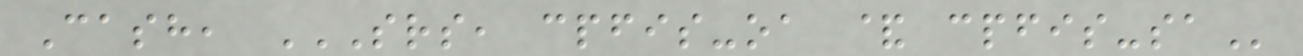Cash, SRS, CPFIS-OA & CPFIS-SA
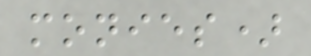monies)
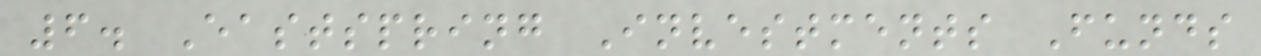6. Eastspring Investments Funds
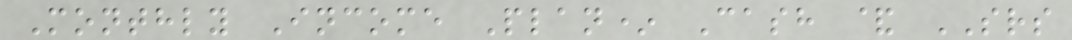Monthly Income Plan* Cash & SRS
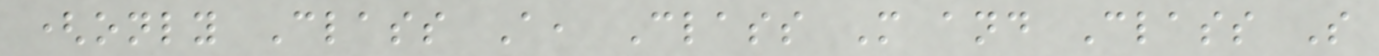(only Class A, Class M and Class S
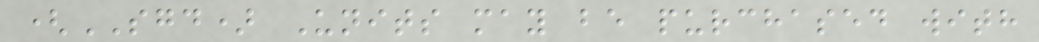(SGD) Units may be purchased with
